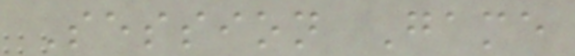Session Game
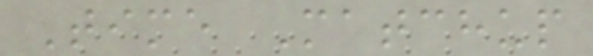Time Matchup
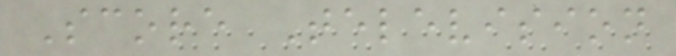Score Television
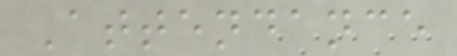Attendance
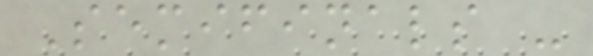Semifinals -
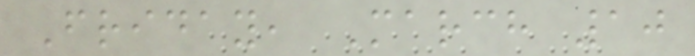Friday, March 10
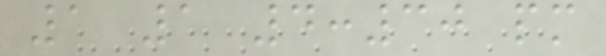1 1 4:30 pm
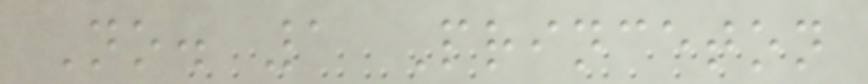No. 1 Princeton
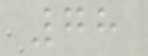78
